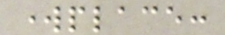workplace:
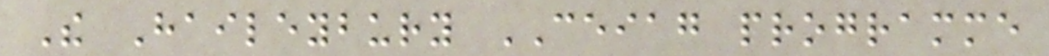The Haileybury CEIAG programme
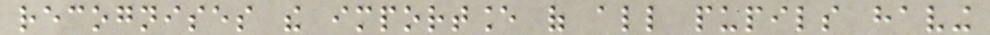recognises the importance of all pupils having
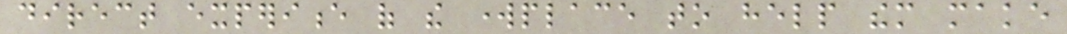direct experience of the workplace to help them make
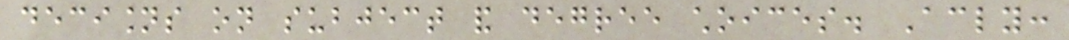decisions on subject and degree choices. Accordingly:
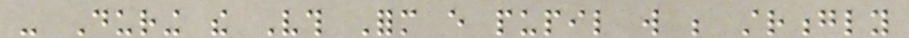- During the Vth Form every pupil will be strongly
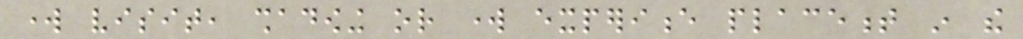work visit, shadowing or work experience placement in the
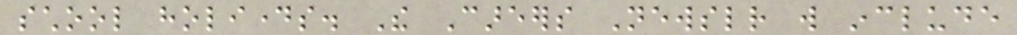school holidays. The Careers Newsletter will include
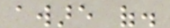aware of.
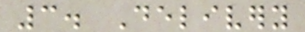3. Delivery
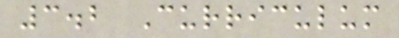3.2 Curriculum
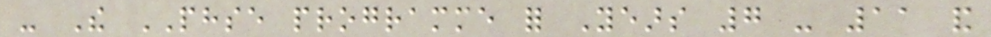- The PHSE programme for Years 7 - 11 and
